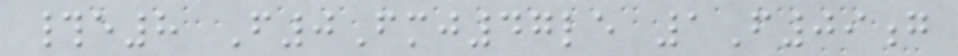#e8 F0Fmj47le 1F09g
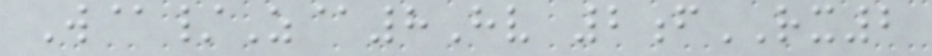W@/Z@8Hv 2fRX2
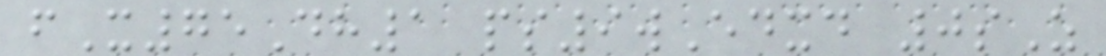fX75Dh1 ps9wEdxd 0sZ
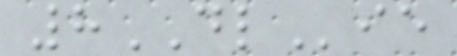8DLie
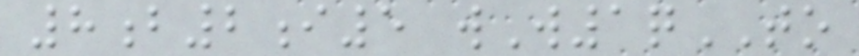8b2i5 wW1qTO
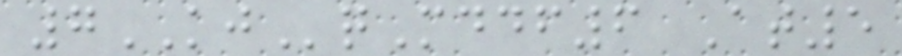7KJqMddf6 At5
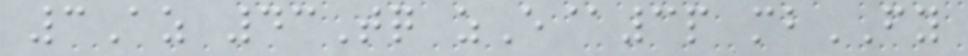3Az 43Tq zE@3p mbFY
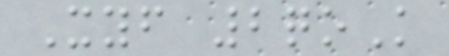Xyf 2qoK
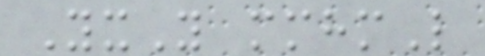YxY mmhmL
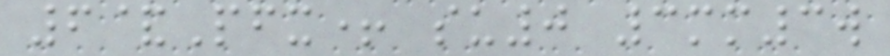6&Pfx+ su0 3mm3w
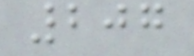207
